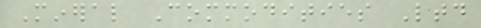Mineral Commodities Ltd
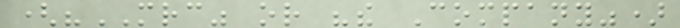("MRC" or "the Company")
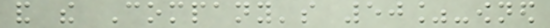and the Company's 50%-owned
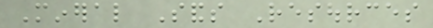Mineral Sands Resources
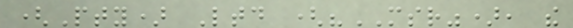(Pty) Ltd ("MSR"), the
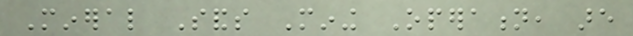Mineral Sands Mining Operation, are
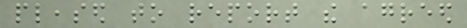pleased to report the agreed
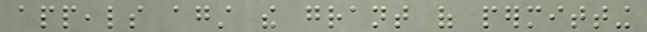appeals against the grant of permitting
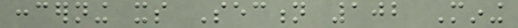concerning its Section 102 Mining
